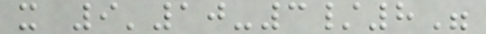x 9'10-3/8"
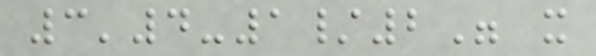3'4-1/2" x
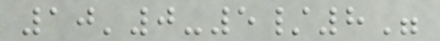10'0-5/8"
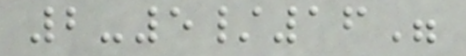2-5/16"
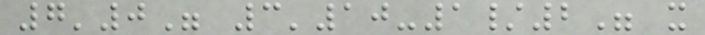7'0" 3'10-1/2" x
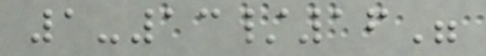1-13/16"
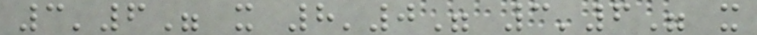3'6" x 8'0" 3'6" x
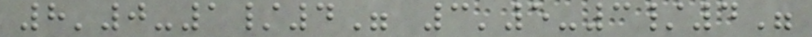8'0-1/4" 3'5-3/4"
